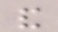and
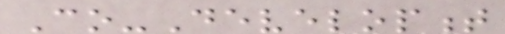Co-Development
